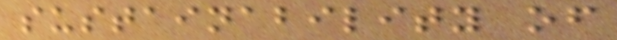sustainability of
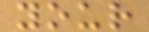your
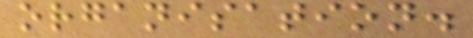organisation.
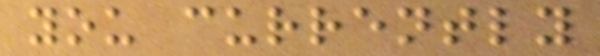you currently
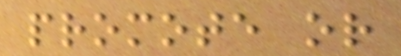promote or
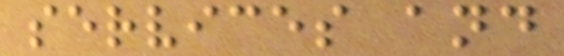services and
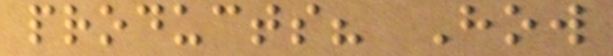products? How
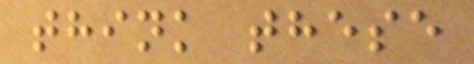think these
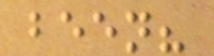been?
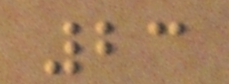23
